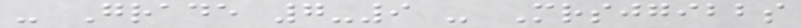- Grade 7-9 - Mrsjgibbs
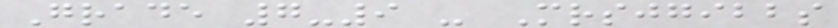Grade 7-9 - Mrsjgibbs
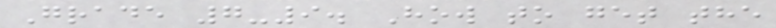Grade 7-9. How to get the
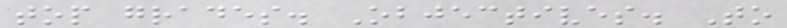top grades. Objectives. To
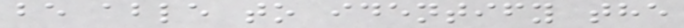be able to identify the
